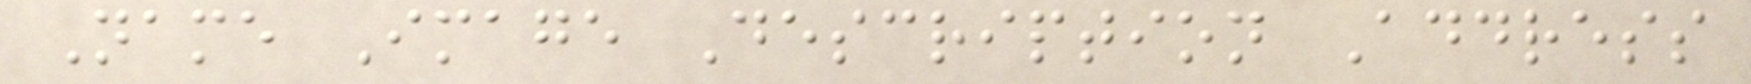Name Image Description Address
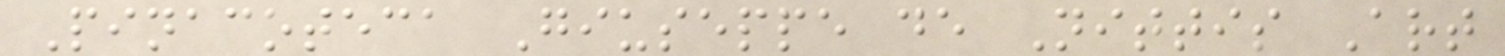Pinacoteca Giuseppe de Nittis Art
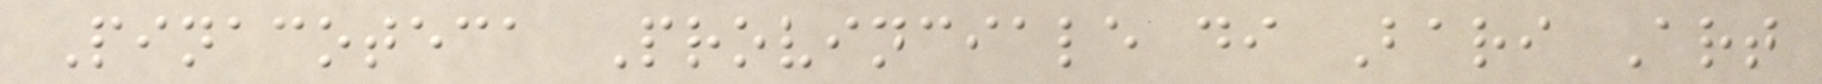Pinacoteca Provinciale di Bari Art
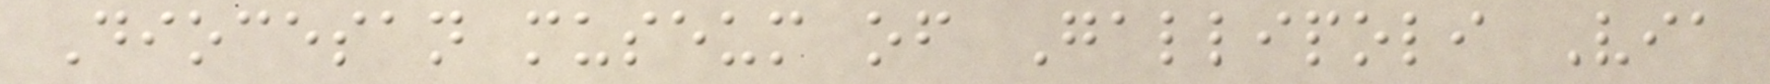Diocesan museum of Gallipoli Via
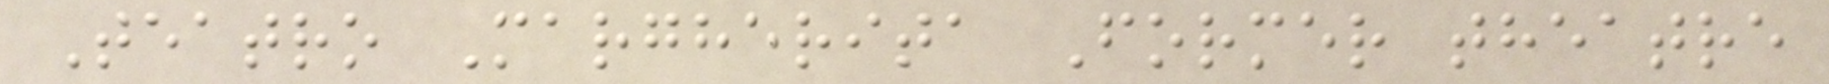Teatro Margherita Former theatre
